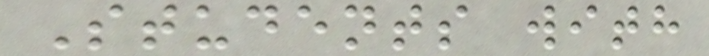Students with
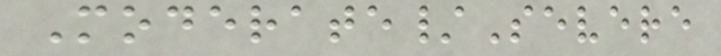Moderate/Severe
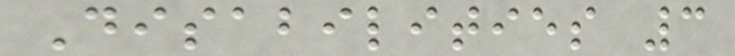Disabilities 3
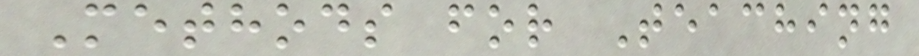Methods for Teaching
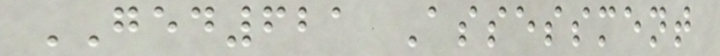GED621 Assessment
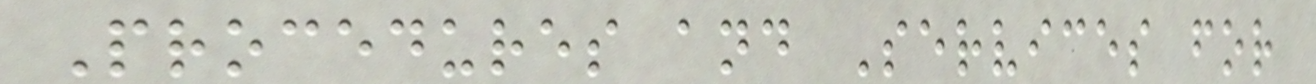Procedures and Services for
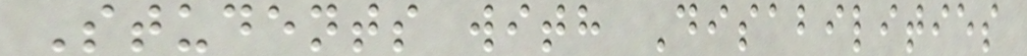Students with Disabilities
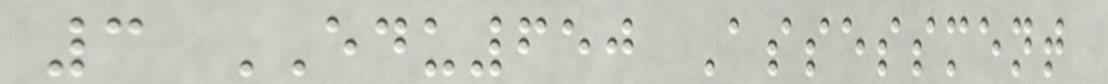3 EDU650 Assessment
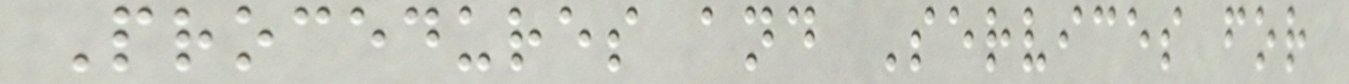Procedures and Services for
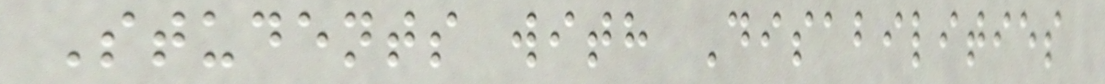Students with Disabilities
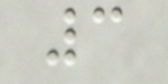3
